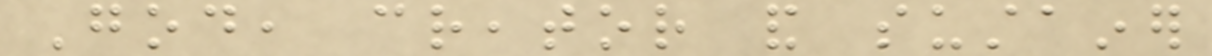God, creator and sustainer
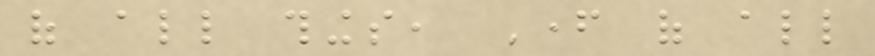of all things, Father of all
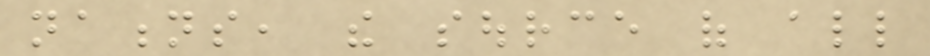nations, the source of all
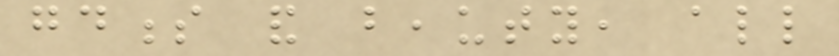goodness and beauty, all
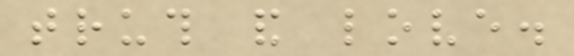truth and love.
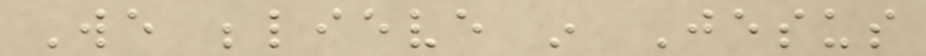We believe in Jesus
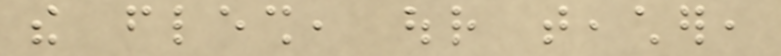the flesh, our teacher,
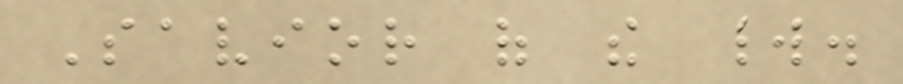Savior of the world.
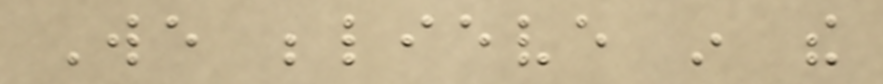We believe in the
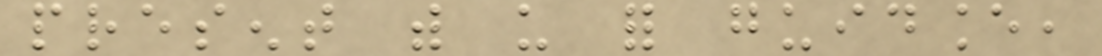present with us for guidance,
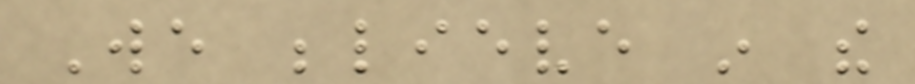We believe in the
